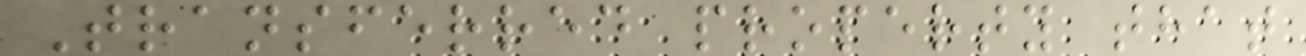Transferred property that
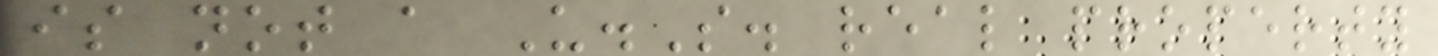is not a U.S. real property
